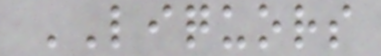LIQUORS
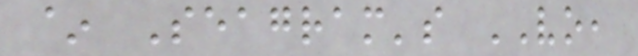~ Seagram's VO,
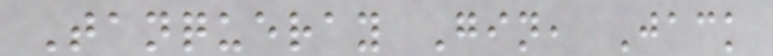Tanqueray Gin, Jack
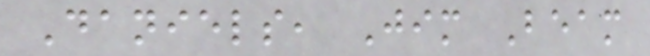Daniels, Jim Beam
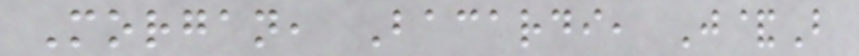Morgan, Bacardi, J&B
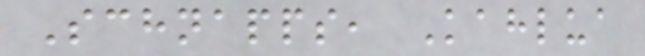Schnapps, Kahlua
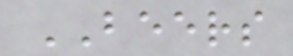BEERS
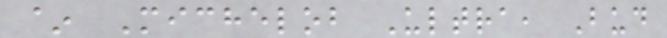~ Michelob Ultra, Bud
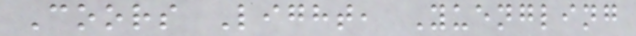Coors Light, Yuengling
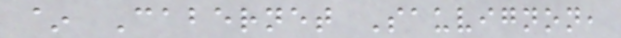~ Cabernet Sauvignon,
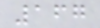167
